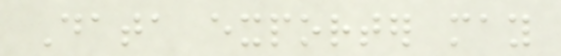Data exporter may
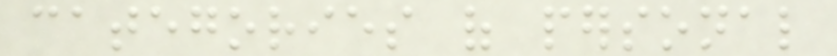categories of personal
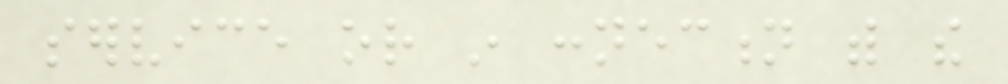service or in connection with the
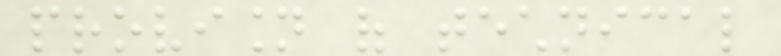provision of technical
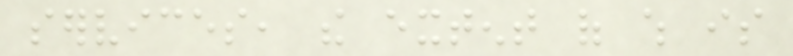services, the extent of which is
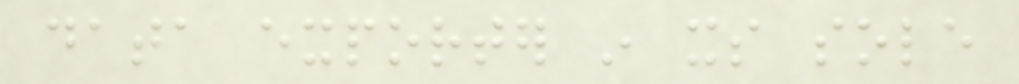data exporter in its sole
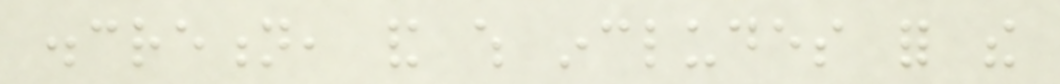discretion, and which includes for the
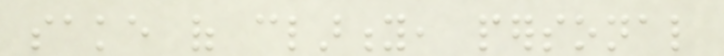sake of clarity, personal
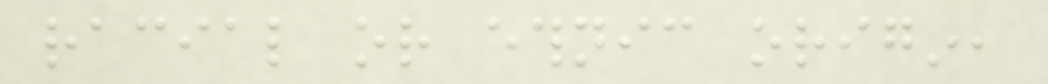racial or ethnic origin,
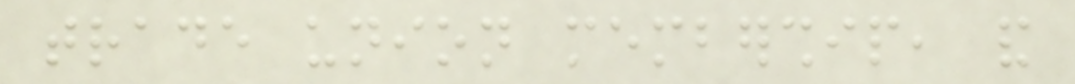trade union membership, and
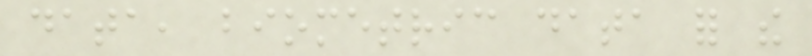data, biometric data for the
